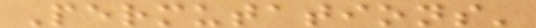Permutations'
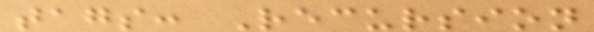tags: Recursion
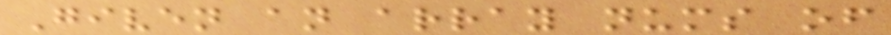Given an array nums of
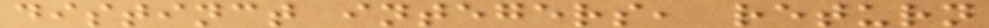distinct integers, return
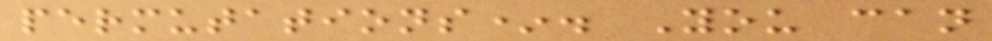permutations*. You can
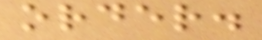order.
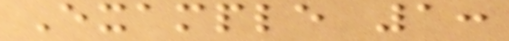Example 1:
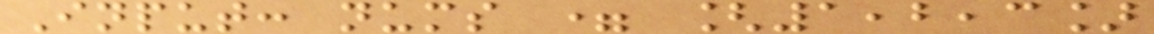Input: nums = [1,2,3]
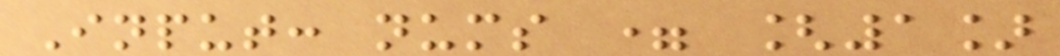Input: nums = [1]
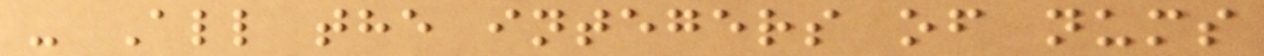- All the integers of nums
